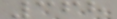368
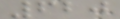620
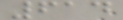614
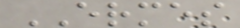ERMES
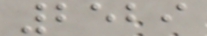2529
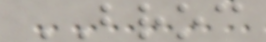BROC
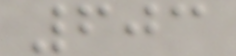603
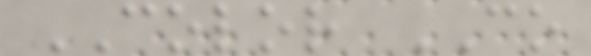COLOR CO
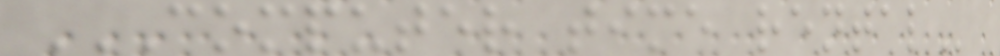COMPUTER TIME RENTAL
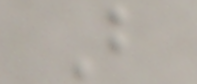B
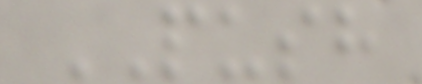PUSH
